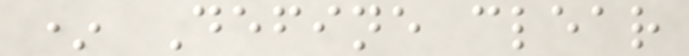* Define clear
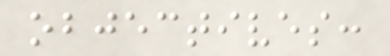objectives:
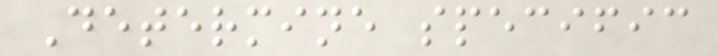Determine specific
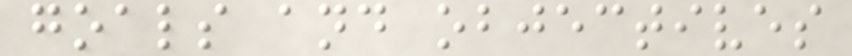goals and objectives
